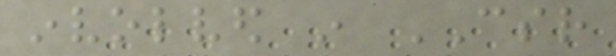involved in CSR
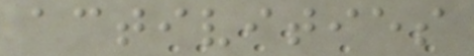activities
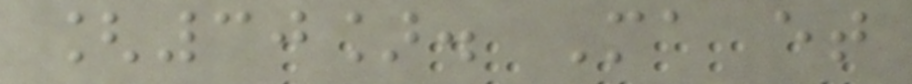[30]. Ma et
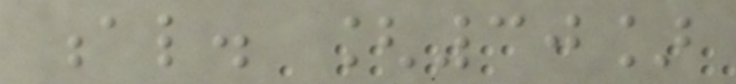al. [30]
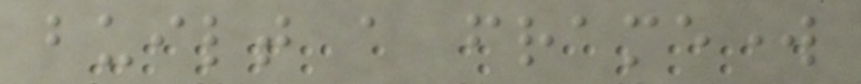built a framework
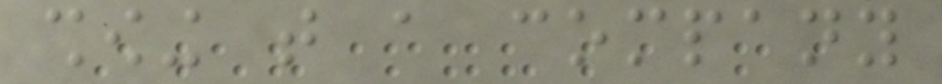showing that a company
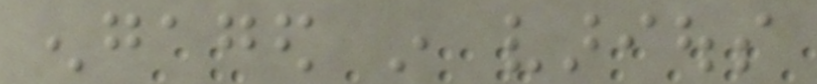engaged in various
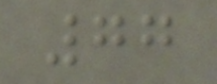77
